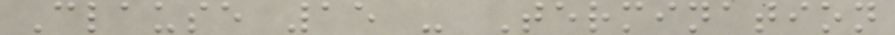Clause 15 - Termination
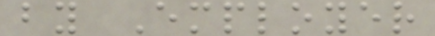by Employer
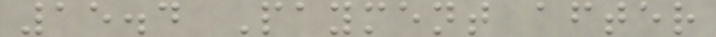15.4 Payment after
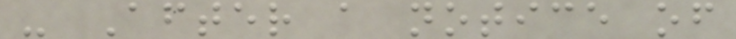- After a notice of
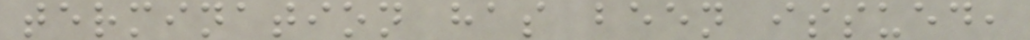termination has been issued,
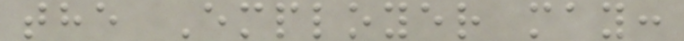the Employer may:
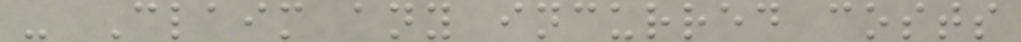- Claim any incurred costs
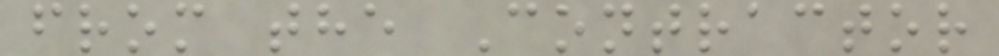from the Contractor
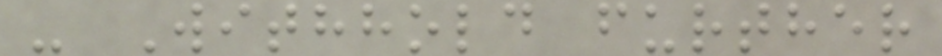- Withhold further
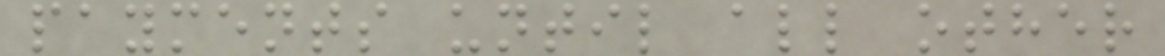payments until all other
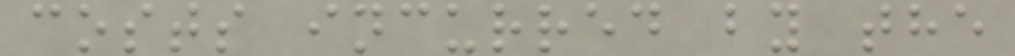costs incurred by the
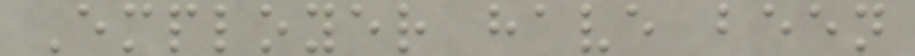Employer have been
